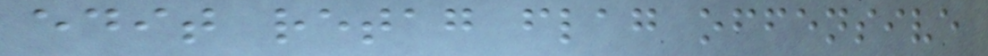edit retag flag offensive
